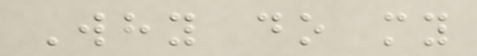Why do my
